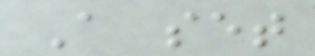A set
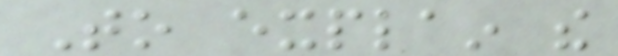To explain the
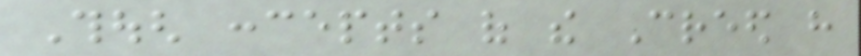Though concepts of the Creed have
